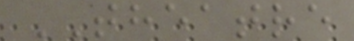THEATRE
